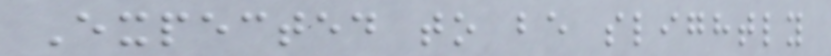Expected to be slightly
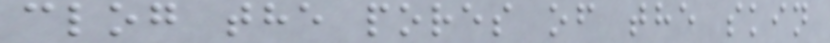clog the pores of the skin
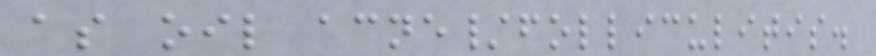as oil acne/folliculitis.
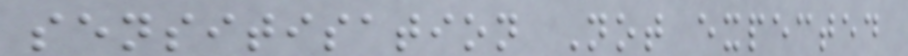sensitisation Not expected
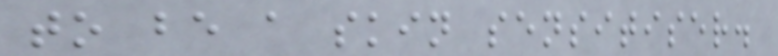to be a skin sensitiser.
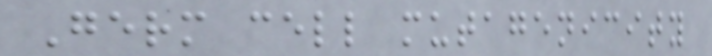Germ cell mutagenicity
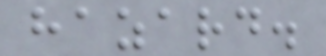hazard.
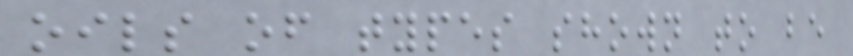oils of types shown to be
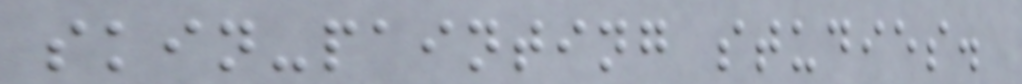skin-painting studies.
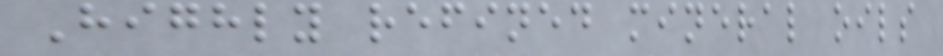Highly refined mineral oils
